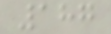187
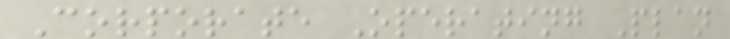Corporate Operating Plan
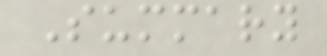Summary
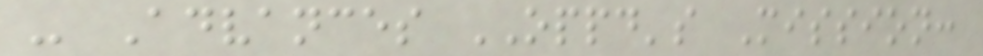- Advances OPPD's Mission:
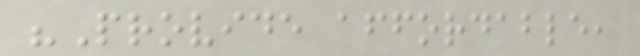"Provide affordable,
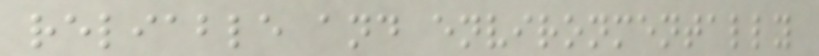reliable and environmentally
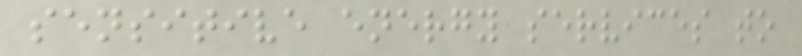sensitive energy services to
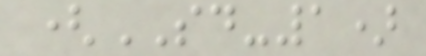(SD-1)
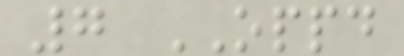7 OPPD
